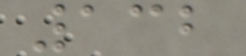132
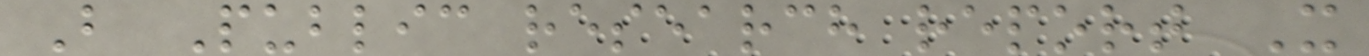B Public research report X
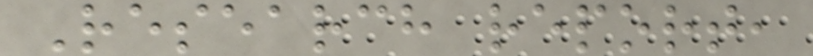Research report,
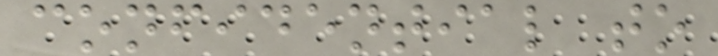confidential to
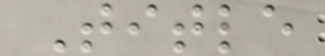Title
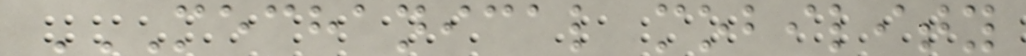MECHANICAL MOBILITY
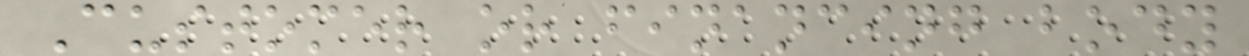Customer or financing body
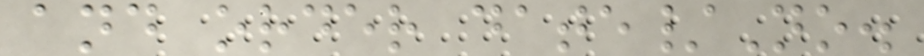and order date/No.
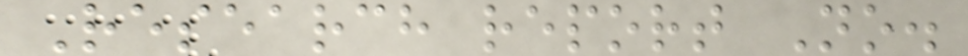Research report No.
